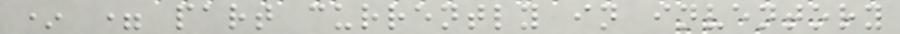* = part currently in inventory
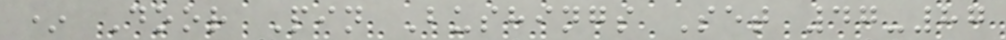* Door Pin Bushings Set 47-87
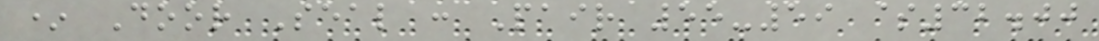* Door Seal : Pair 55-59 $32.00
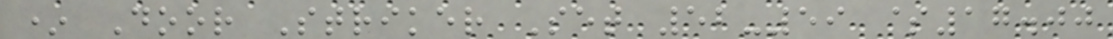* Door Striker Set 52-59 $17.00
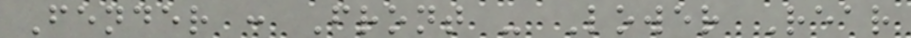Fender : Front - Lower Rear
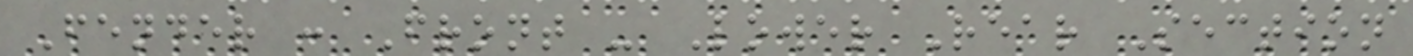Fender : Front - Lower Rear Section
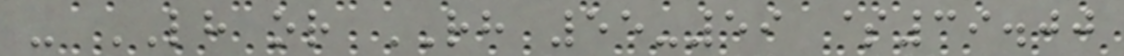- LH or RH 55-59 $39.00
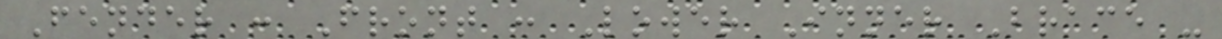Fender : Front : Lower Inner Brace -
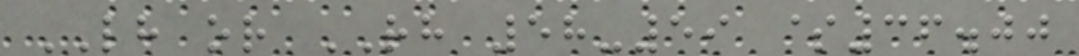LH or RH 58-59 $36.00
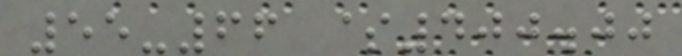55-66 $400.00
